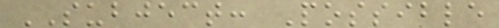SUBJECT: Possible
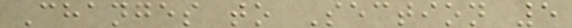Changes to Section 5
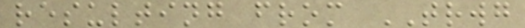resulting from TRWG
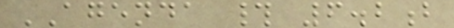AGENDA # 6.2b
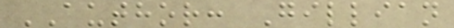AUTHOR: Gillian
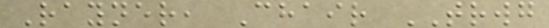Rayner, Chair TRWG
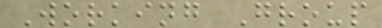Working Group
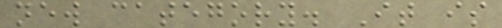new category. It is
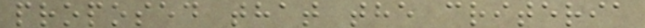proposed that the criteria
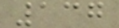137
